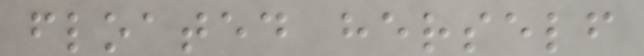floated herself
